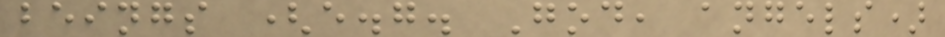beings (e.g. God, angels)
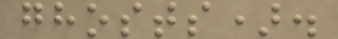ghosts).
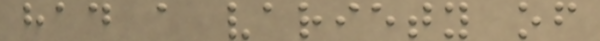had a variety of
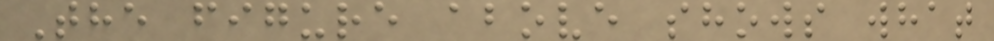The figure above shows what
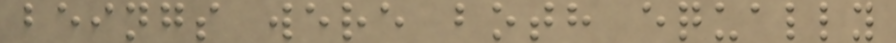beings were both equally
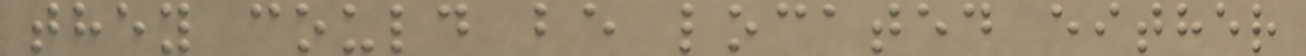they could be located either
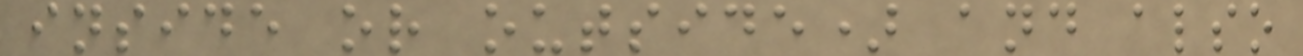inside or outside) and also
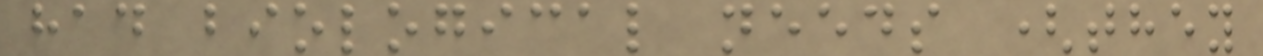had biological needs (they
